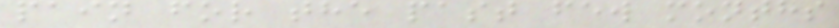pain for the past few months
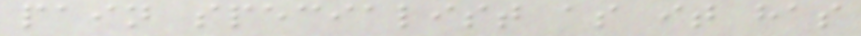pain specialist as it has
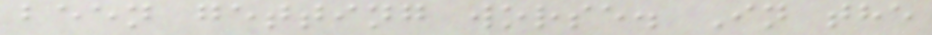been getting worse. In the
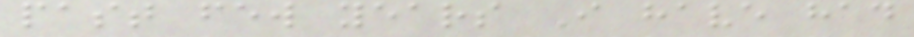past few years I have had
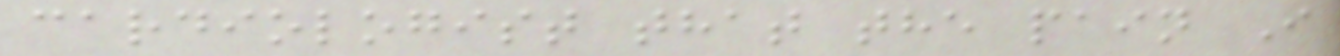cardiologist that the pain I
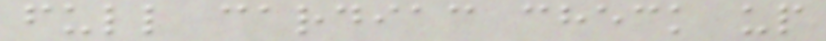full cardiac check up
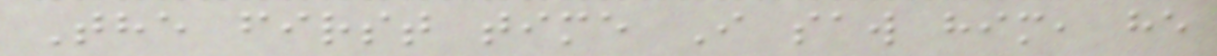The first time I saw him, he
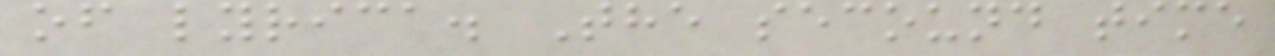of lyrica. The secound time
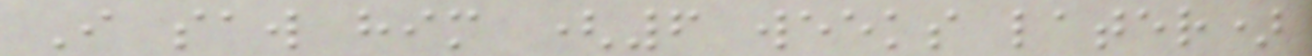I saw him (6 weeks later)
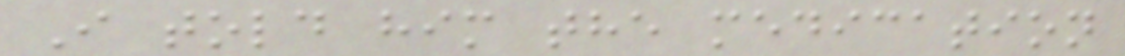I told him the medication
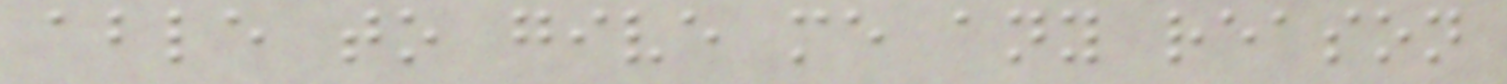able to give me any reason
